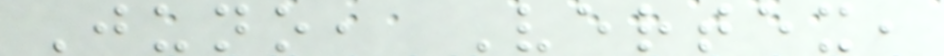Juno, Vertex,
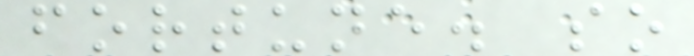fortune. so
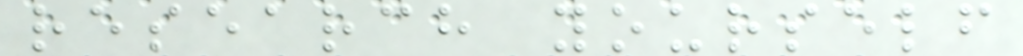research yourself
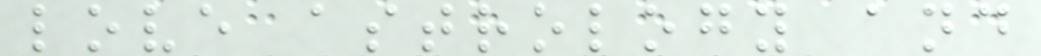love astrology and
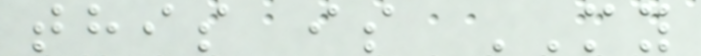this is MY
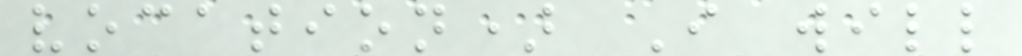vocation) I will
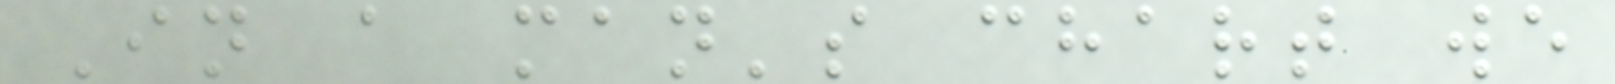In a man's chart we
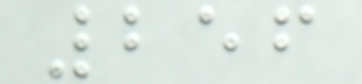256
